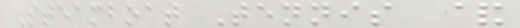Steamboat Tennis &
